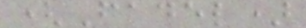(Fadel)
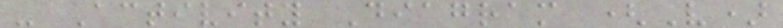- Activity Diagram (V)
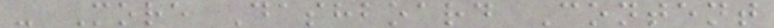- More Dashboard Content
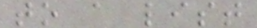to a list
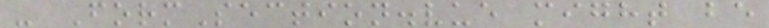- FormSection.vue might be
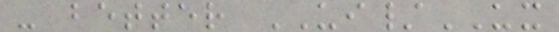- better UI/UX
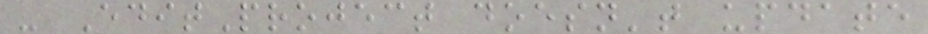- EditProject doesn't update
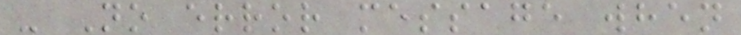- No error message when
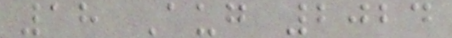18 Aug 2024
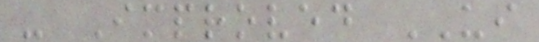- Improved UI
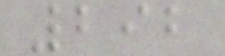292
